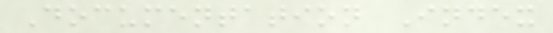Documentation Index
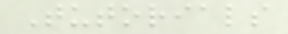Tutorials
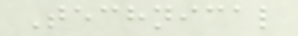Technical
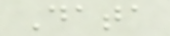Data
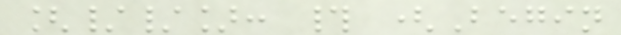[//]: # (Begin
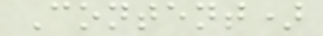Content)
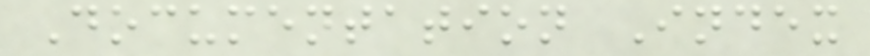Documentation Index
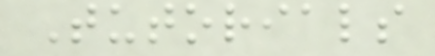Tutorials
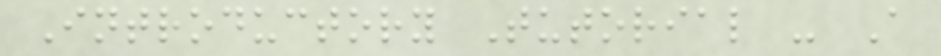Introductory Tutorial - A
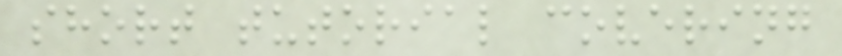short tutorial covering
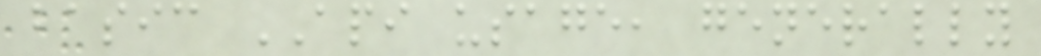basic API usage, generally
